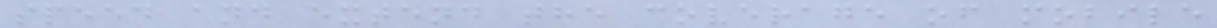speed and extend the coverage of mobile
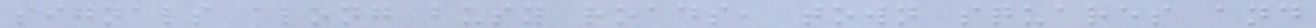signals along busy roads, town squares and
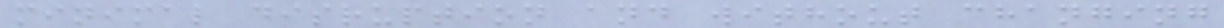minimal disruption and without changing
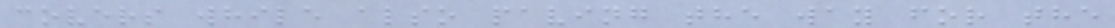covers while also paving the way for the
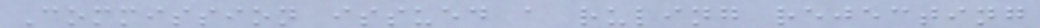Commission issued a ruling rejecting
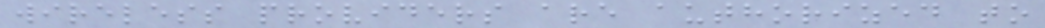wireless providers are authorized to
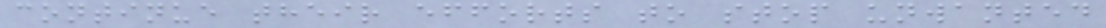continue their efforts to stop unwanted
